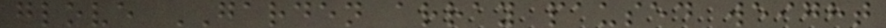glove GARDEN array paused weight
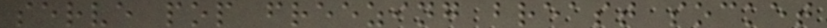serve pop freezing breast socket
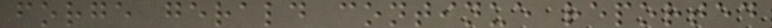forge gerald continue reported
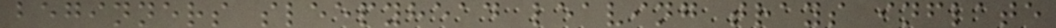beginners sleepyhead leaving trays inflate
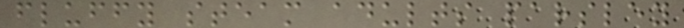fluffy steam adults parsley
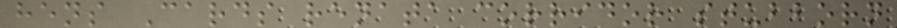hens Cards renata corridor stubborn
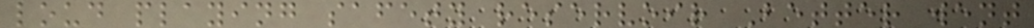loud playing safety reservoir Better went
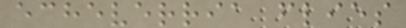echeverria flies
